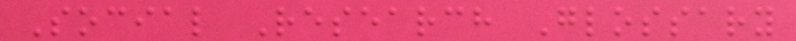Social Research Glossary
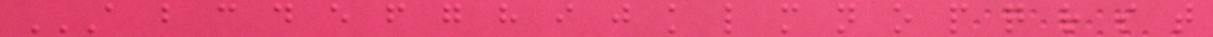A B C D E F G H I J K L M N O P Q R S T
